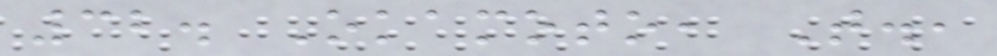32. Okamoto, T.,
